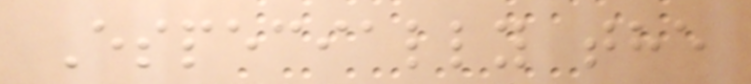Especially the
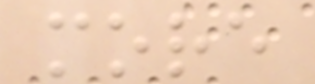more
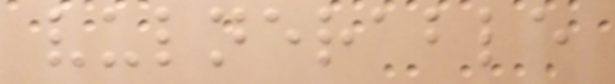vulnerable
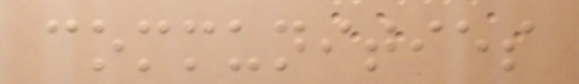communities
